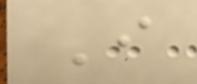I
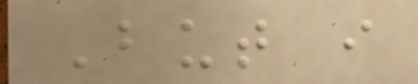But i
